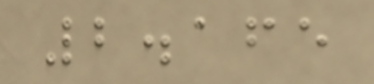2.165
